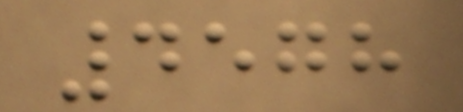4578
